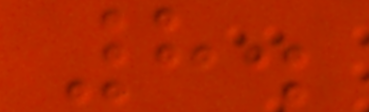8.
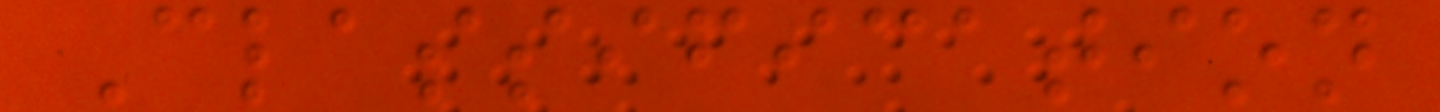Classification
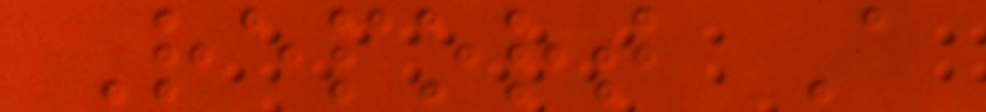Report A
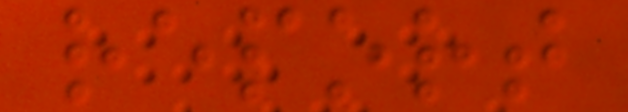report
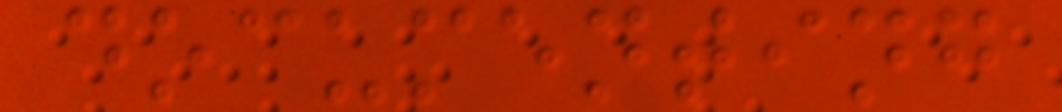documenting
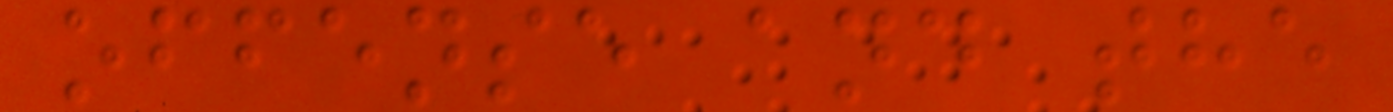offense and the
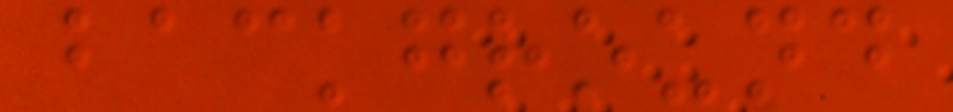background
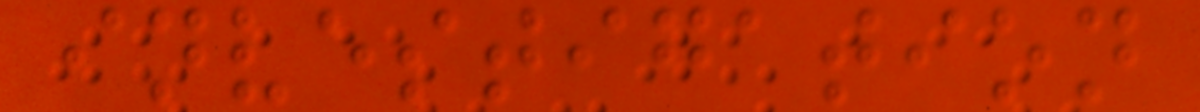investigation
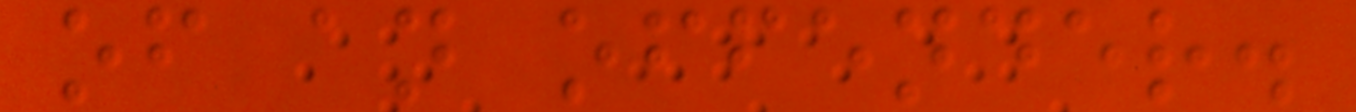of an offender.
